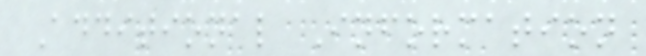Additional Information
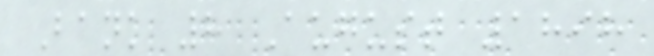Bank 8 August 1898
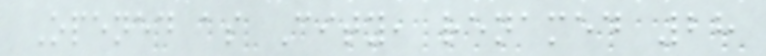Opened as City, renamed 28
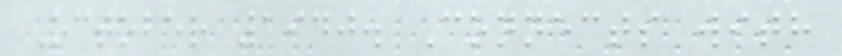October 1940. Connects with
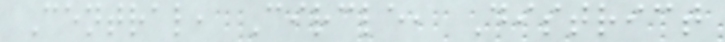Central, Circle, District
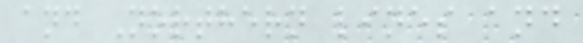and Northern lines and
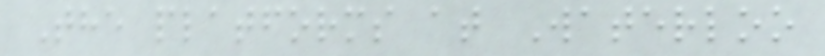The platforms at Waterloo
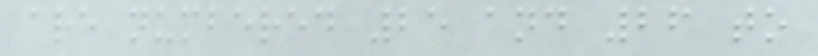are numbered 25 and 26 to
